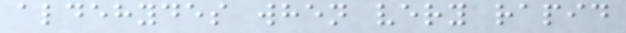aldehydes when very rapid
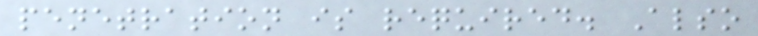penetration is required. Also
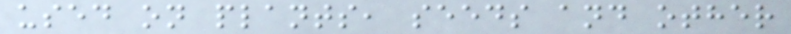used on plants, seeds and other
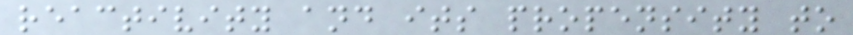reactivity and its propensity to
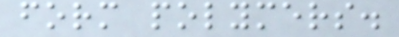form polymers.
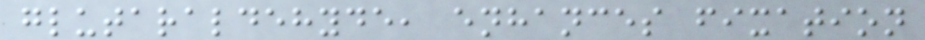glutaraldehyde, enhances fixation
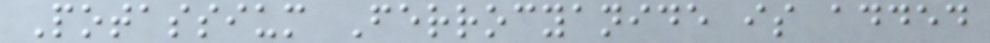Potassium Ferrocyanide is added
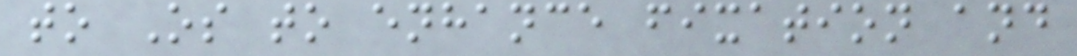to Os to enhance fixation and
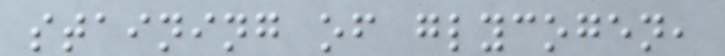staining of glycogen,
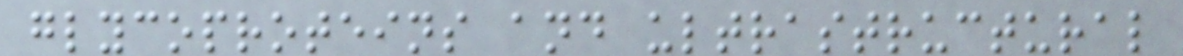glycoproteins and ultrastructural
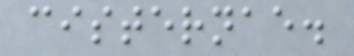cisternae.
